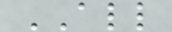ALL
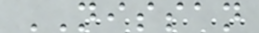NISSAN
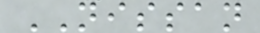NISSAN
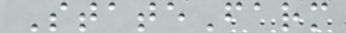StateFarm
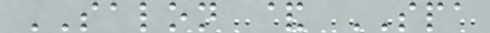SALON & SPA
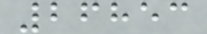26853
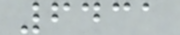6431
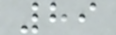89
